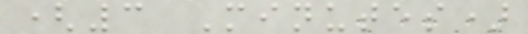(3 Minutes)
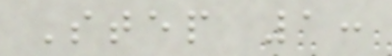Step 1:
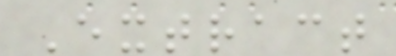Extract
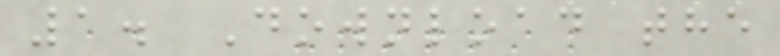1. Download the
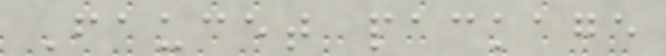Faucet package
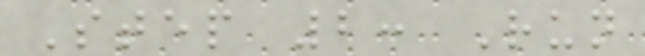Step 2: Run
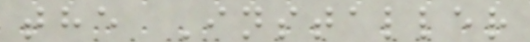the Installer
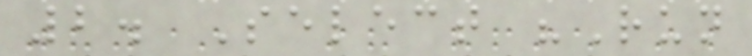2. Select "Run
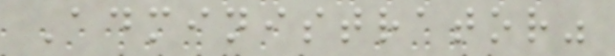Administrator"
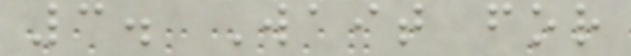3. Wait for
